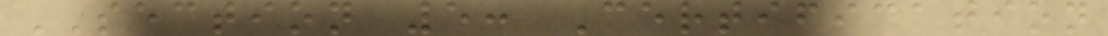SECTION 5: Certification
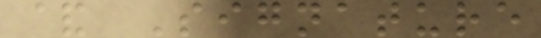& Signature
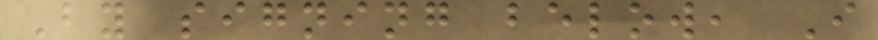By signing below, I
